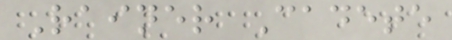Rainer Cadete
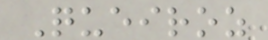Queiroz
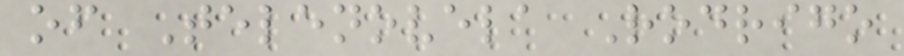of Telenovela Rodrigo
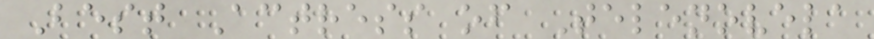Best Actress of Telenovela
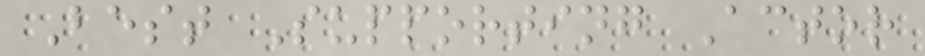Best Supporting Actor
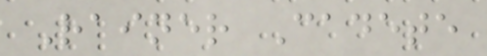Rainer Cadete
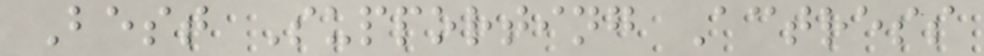Best Supporting Actress
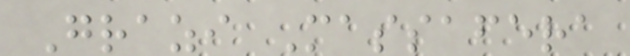Grazi Massafera
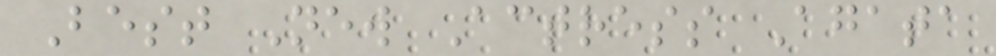Best New Actress Agata
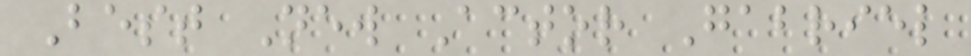Best New Actor Gabriel
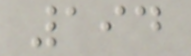194
